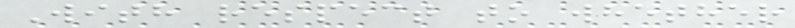With respect to whether
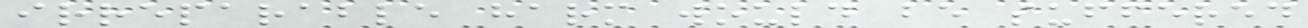irreparable harm would be suffered
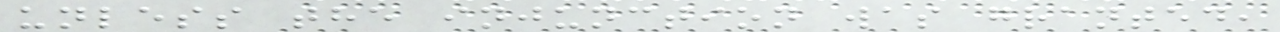unless the injunction was granted,
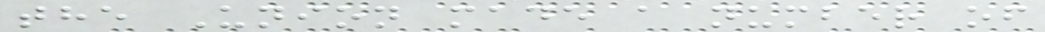the Union made a number of
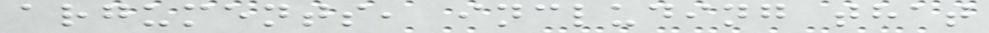arguments, including that
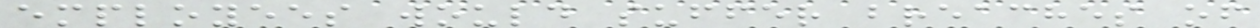employees would suffer breaches of
